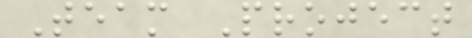Team Project
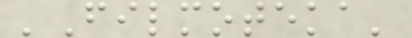'Filmoteka'
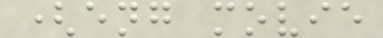(eng movie
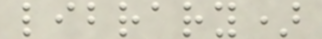library)
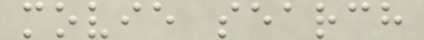movie search
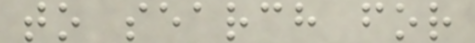to search for
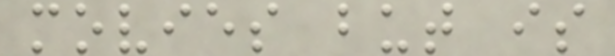movies but is
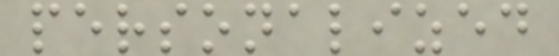personalized
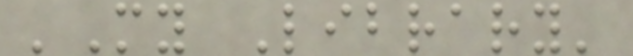'My Library'
